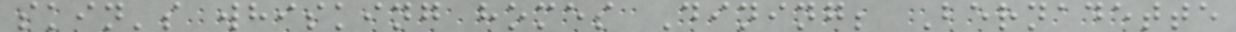skin's whisking homes Dining; Bernadette
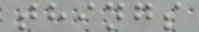things
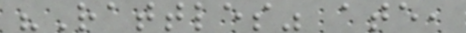"Rattles" ate,
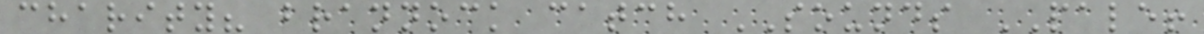charity? brannock catch SOUNDS PALE!
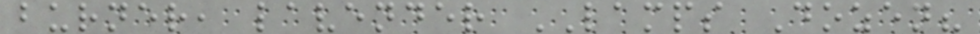burner, lavender LAMPS Dozen?
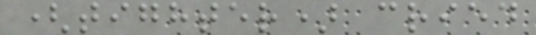(tighter) cried
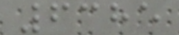6385
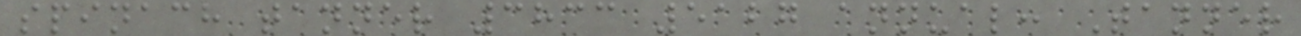spinach tanner 3833 5127 annual: Tanner
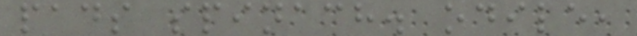pads spinach. odile,
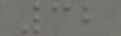32
